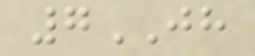7JH
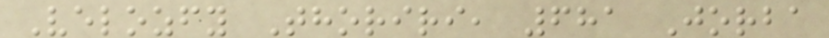Velozfy Thoriri, 681 Jorba
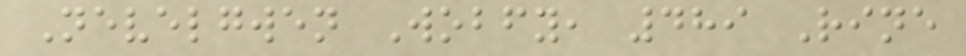Nevelgwen Wobfy, 489 Rine
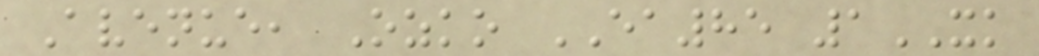Avenue, Ozko EA85 1XK
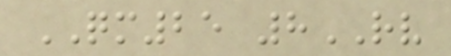QM25 8RV
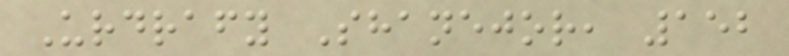Urdrafy Shanejor, 152
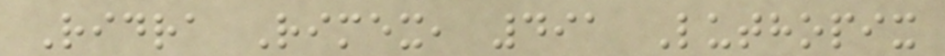Ridra Rimex, 491 Luthopix
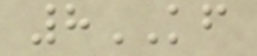8KF
